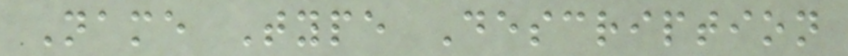Name Type Description
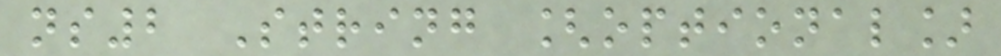ns2 String [optional]
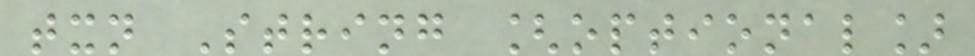txn String [optional]
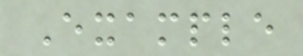Example
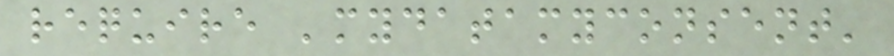require 'mydatamyconsent'
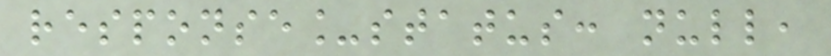response_status: null,
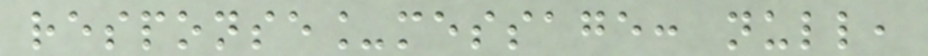response_message: null,
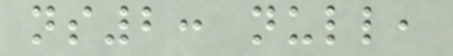ns2: null,
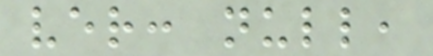ver: null,
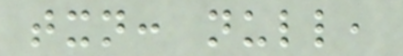txn: null,
